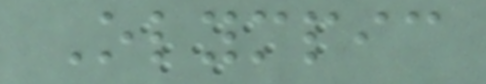Olympic
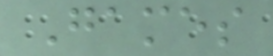Games
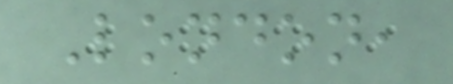London,
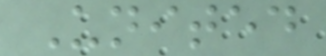United
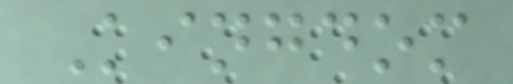Kingdom
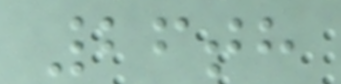26th
